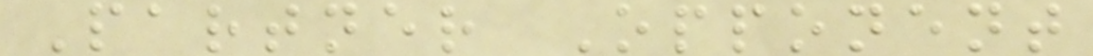Partner Opponent
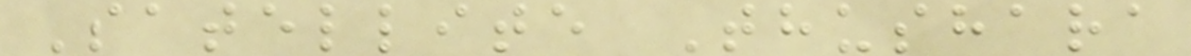Satellite Thushara
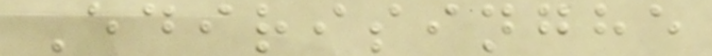Edirisinghe
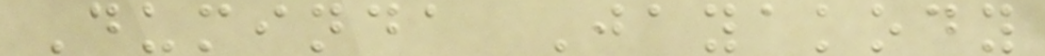Duminda Jayakody
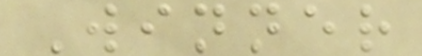Winner
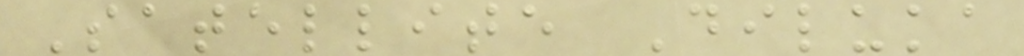Satellite Diluka
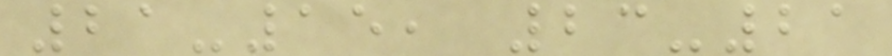21-15, 23-21
